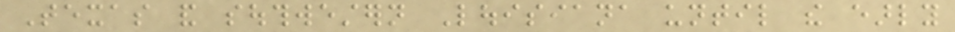Texas and southwestern Louisiana until the early
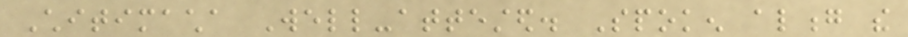Chitimacha Well-attested. Spoken along the
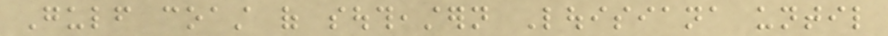Gulf coast of southeastern Louisiana until
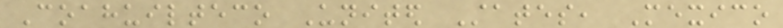Coahuilteco United States, Mexico
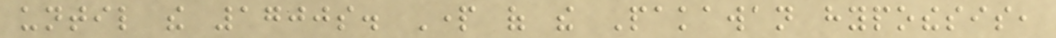until the 1700s. Part of the Pakawan hypothesis,
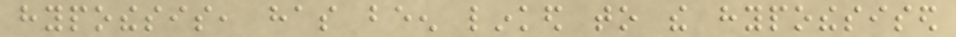hypothesis, has been linked to the hypothesised
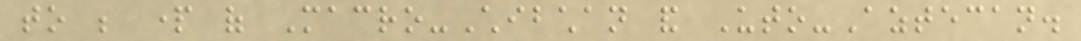to be part of Macro-Chibchan and Uto-Aztecan.
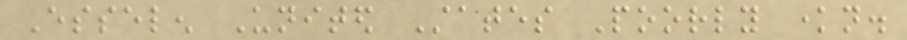Esselen United States Poorly known.
